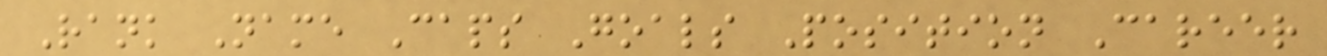Rank Name Caps Goals Position Career
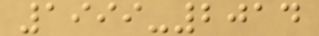1999-2014
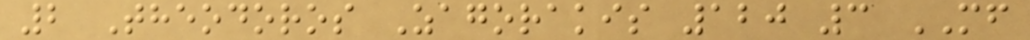2 Theodoros Zagorakis 120 3 MF
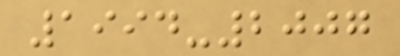1994-2007
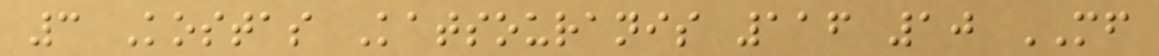3 Kostas Katsouranis 116 10 MF
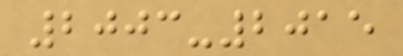2003-2015
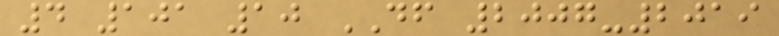4 101 10 DF 2007-2019
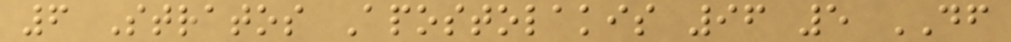6 Stratos Apostolakis 96 5 DF
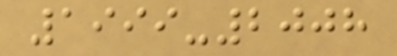1999-2008
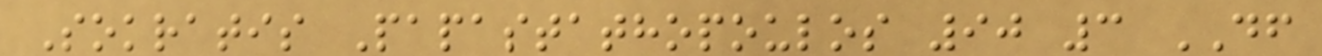Sokratis Papastathopoulos 90 3 DF
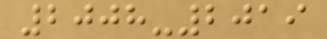2008-2019
